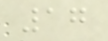17
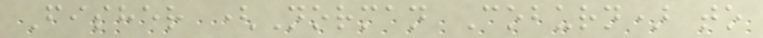Fisher (Norman Coburn) to
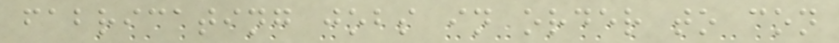fabricating jobs in order to con
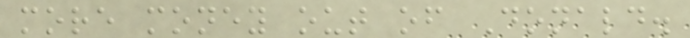more money out of Donald.
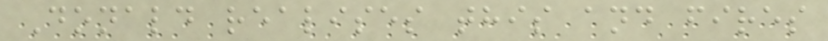Donald realises this and fires
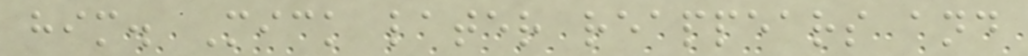him. Mick later reappears and
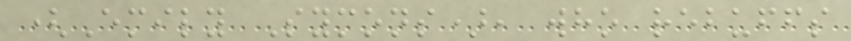(Emily Symons), who rebuffs
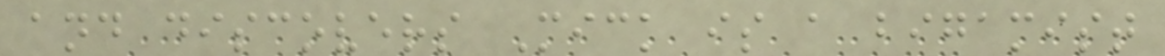and discovers Mick is a bigamist
